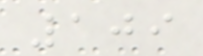109
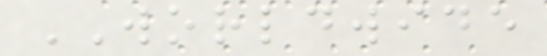WORLDWIDE
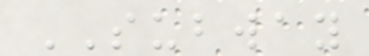SUBWAY
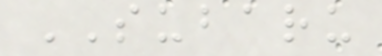SUBARU
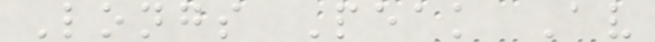Longs Peak Av
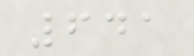641
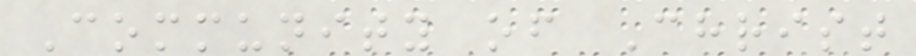Community of Christ
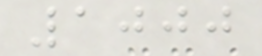1000
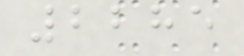2285
